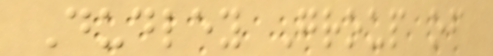Dudley Group of
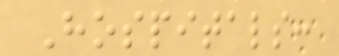Hospitals:
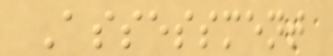Assessment
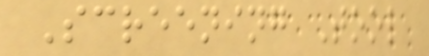Screening Tool
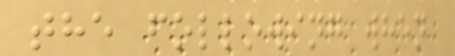the following when
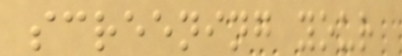screening your
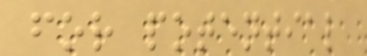for potential
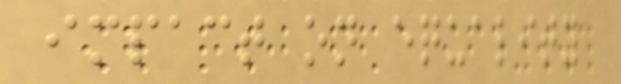impact on equality
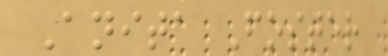Anita Foster
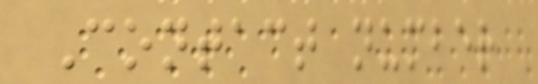Contact number
